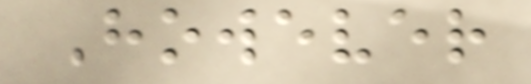However
